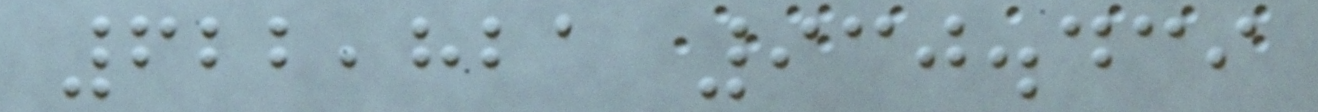622,821 930.439
